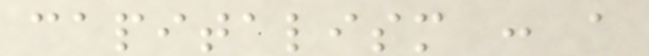capitalism : a
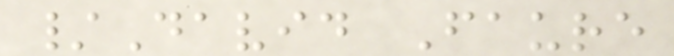/David Faure
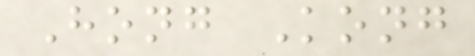Hong Kong
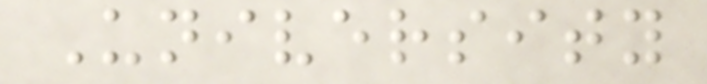University
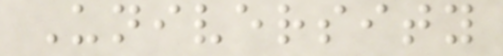University
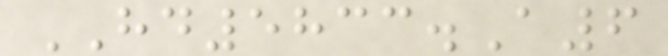HD5833.A6
